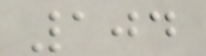104
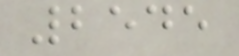2545
